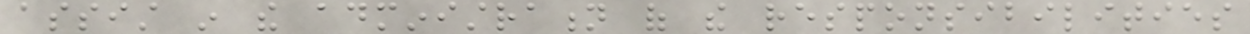assist in the administration of the responsibilities
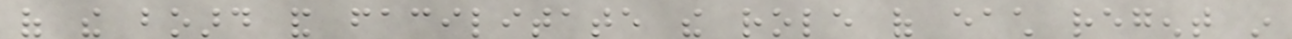of the board and facilitate the role of each regent in
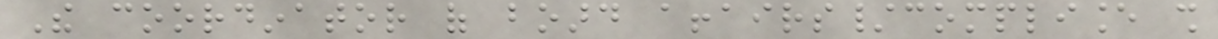The coordinator of board affairs/compliance shall
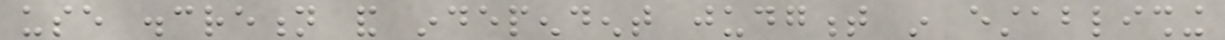use discretion and independent judgment in establishing
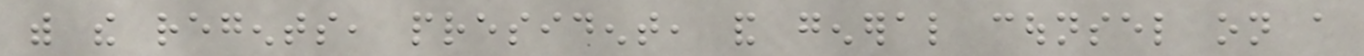with the regents, president, and general counsel on a
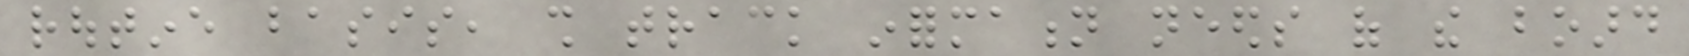routine basis, shall track information needs of the board
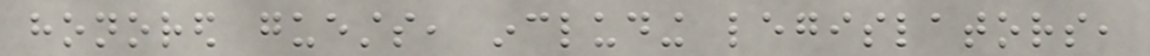honored guests, including legislators,
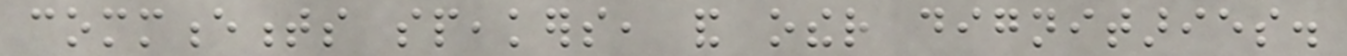commencements speakers, and other dignitaries.
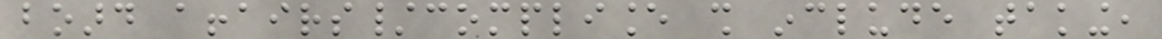board affairs/compliance shall include taking,
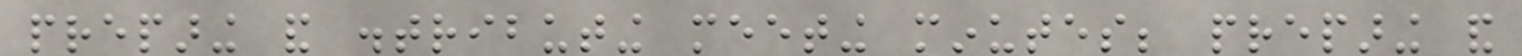preparing and distributing meeting minutes; preparing and
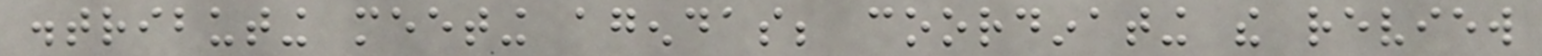distributing meeting agendas; coordinating the review
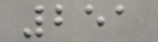251
